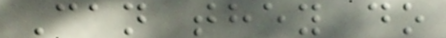Can they do
